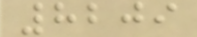8209
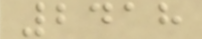2418
